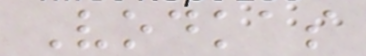Vodkas
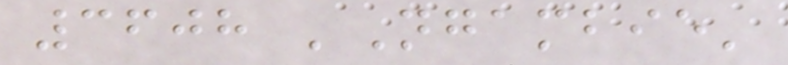3608 'Ngambie'
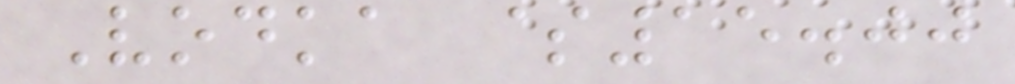Vodka $15.00
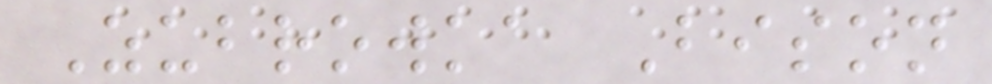Zubrowka Bison
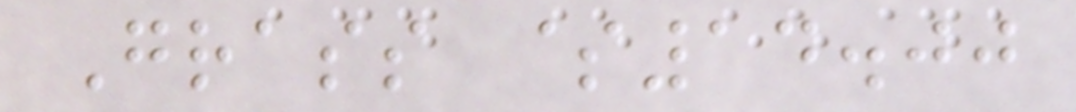Grass $14.00
